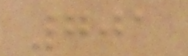701
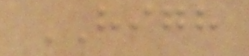HIGH
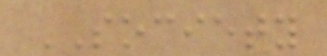SOCIETY
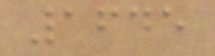1645
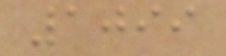1099
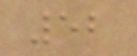52
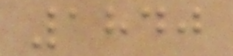1840
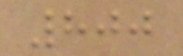800
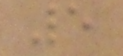5
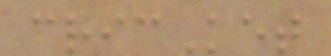cricKet
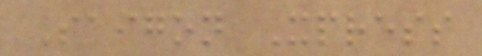Saigon Xpress
